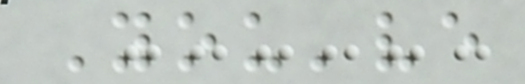You've
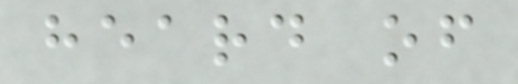heard of
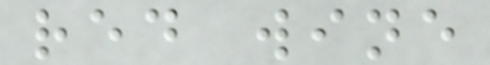red wine
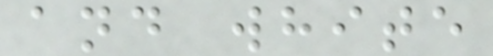and white
